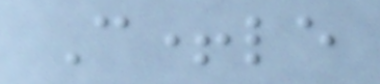C+le
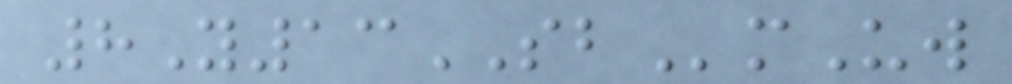8Y13SBmUw
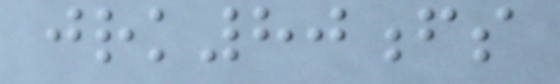jrk80fs
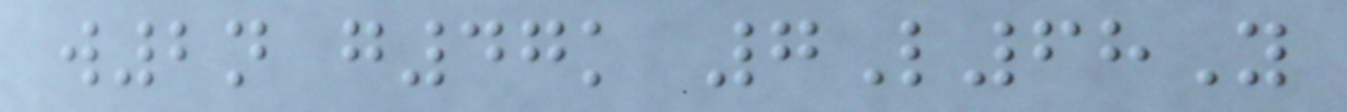w2n g47k 7L68Y
